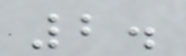2.
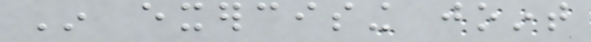In exercising joint
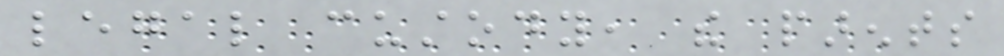legal custody, the parents
